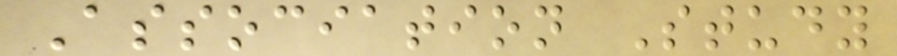Association Study
